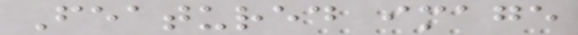Featured image
